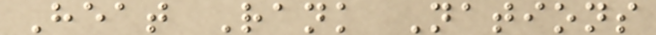Heat Rank Nations
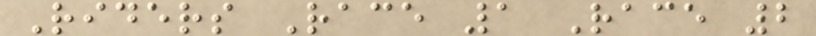Riders Race 1 Race 2
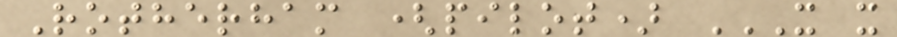Rotherham (pilot) X X
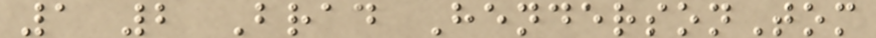1 2 Brad HendersonTom
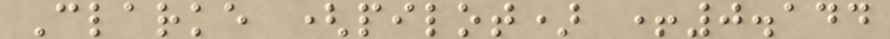Clarke (pilot) +0.144
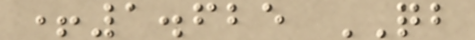+1.625 QB
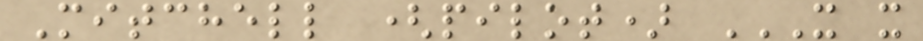Mitchell (pilot) X X
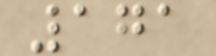171
